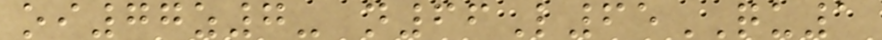oi77z7- n66L65QU1
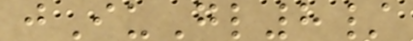jIuGl8/
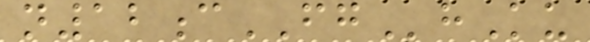n12cFGhKu
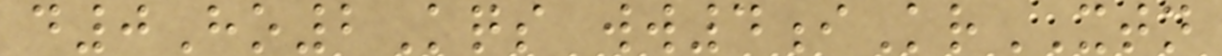d0Ho2Kqs ww4iKrXTN
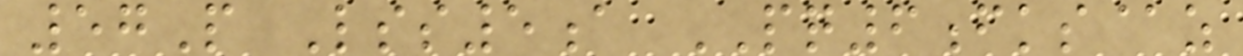57P Lss5a PQ6fks@z
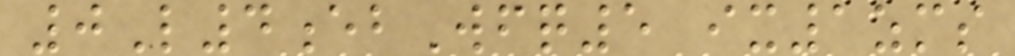0L4ebWfq5 ix1zms
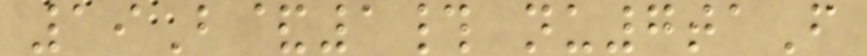19B&1# nu7taF
